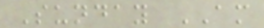Sunday AM
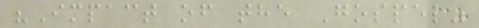"Impact of the Gospel"
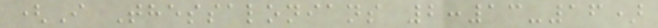(I Thessalonians 2:13-16)
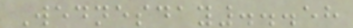Wednesday...58
